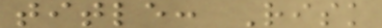title: Risk
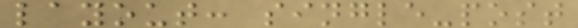layout: single-post
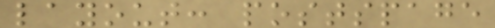layout: postspage
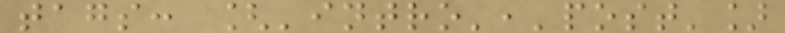tags: ['intro','post']
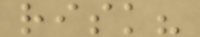risk?
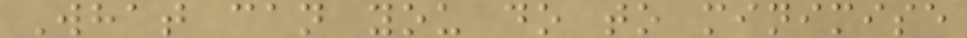What can you do to minimise
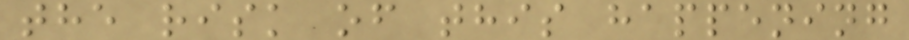the risk of this happening
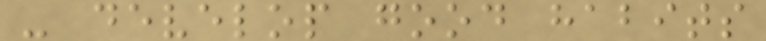- develop good habits
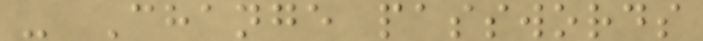- Change passwords
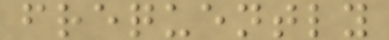frequently
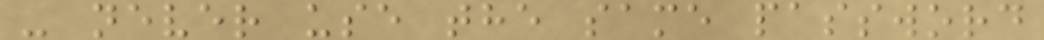- never use the same password
